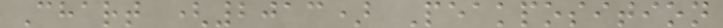Chart (2013) Peakposition
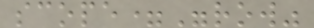scope="row"
